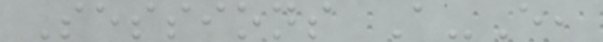Sessions A-E,
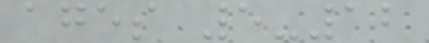ages 5-12
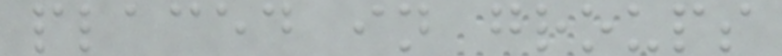placed in groups
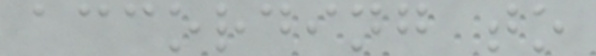according to
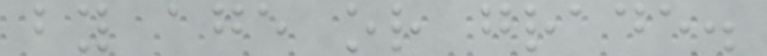by age or grade.
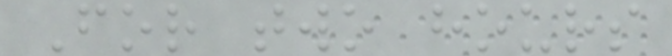For two hours
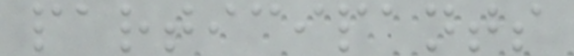participants
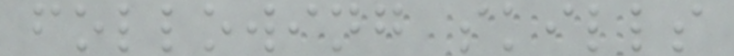following skills
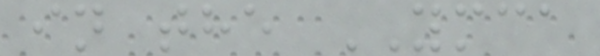in the YMCA
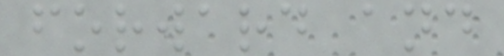forward and
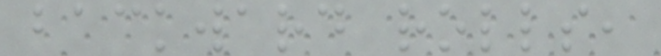backward rolls,
